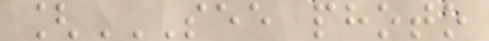[SEE PHOTO
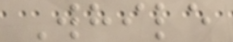While
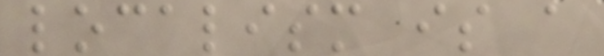localism is a
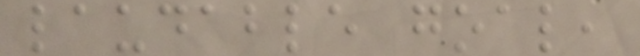laudable goal,
